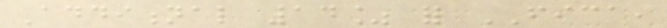Additional 14% for FICA,
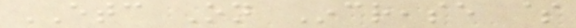ETC On Increase $
